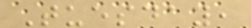Tuesday,
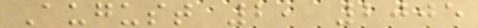August 2, 2005
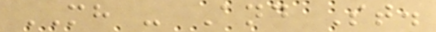MH - And St.
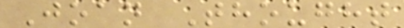Joan Thought
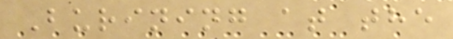Burining at the
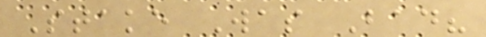Stake Was Bad?
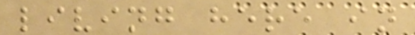living here in
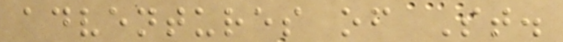adventures of St.
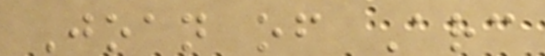Joan of Arc
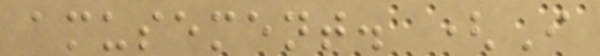amusement. (I
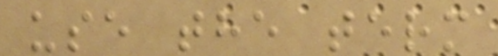use the term
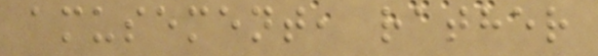amusement, rather
